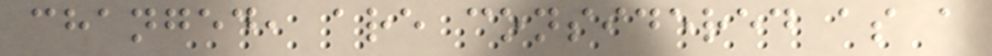changed, are considered as a
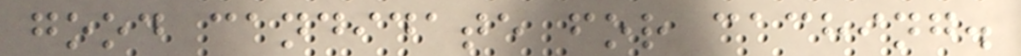good candidate for caching.
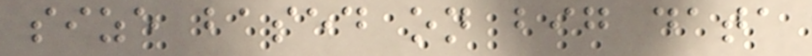size based on big data
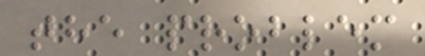the problem
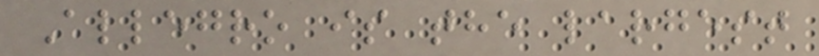Allegro is the largest
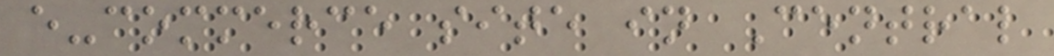e-commerce site in Central
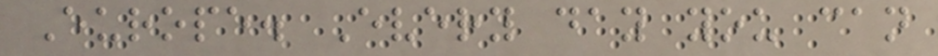Europe. Every day you can
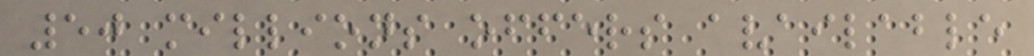50 millions offers available
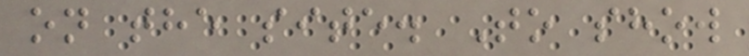on the site. To show
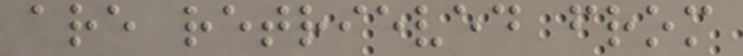are retrieved from
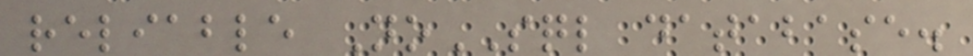reliable NoSQL database.
